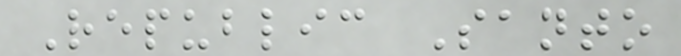Republic Santo
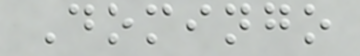Domingo
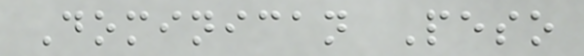Dominican Peso
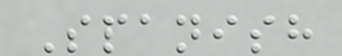Spanish
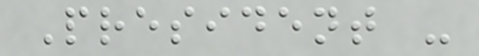President -
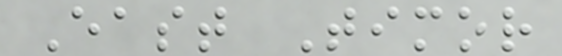East Timor
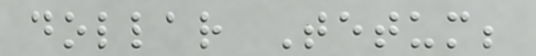dollar Tetum;
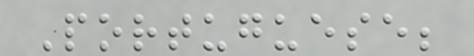Portuguese;
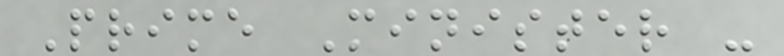Prime Minister -
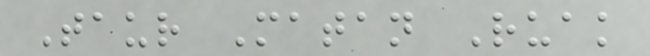Taur Matan Ruak
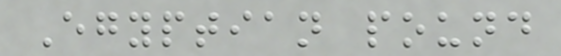Egyptian pound
